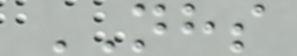NHS
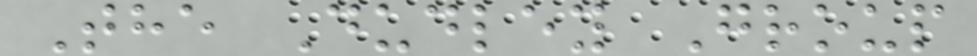The Dudley Group
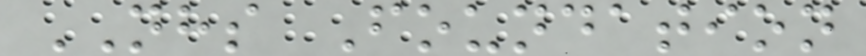NHS Foundation
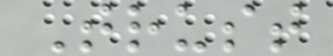Trust
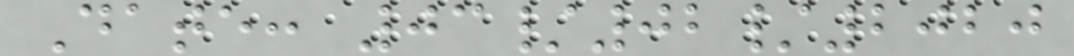Date: 03/02/2020
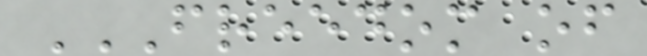FREEDOM OF
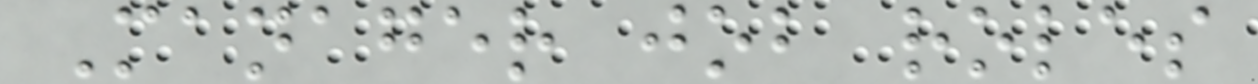Manager job roles
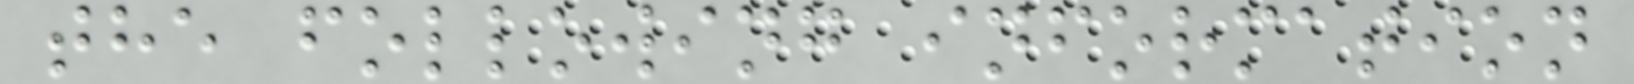the following information
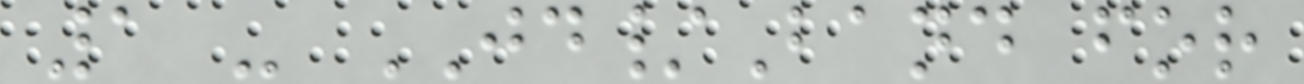1 - JD/Band for
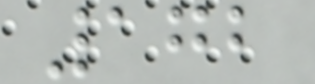172
